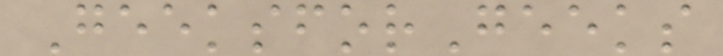GeeksforGeeks
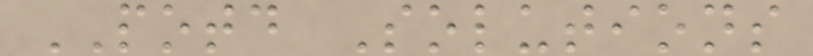POTD Solutions
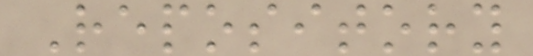Repository
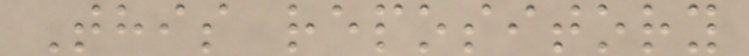This repository
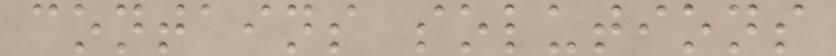contains solutions
